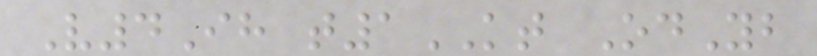V4Ih t1KT OdYb
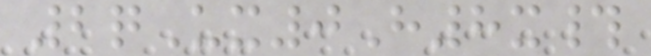2qUx0H8x#
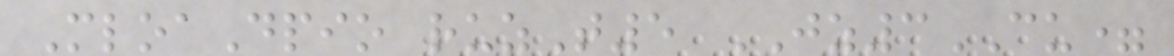MloaDpio ruzT5 JZ3CU=
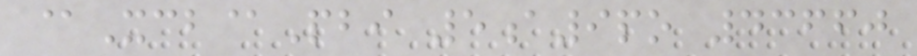@Xcb@Pbi 5a9po 43660
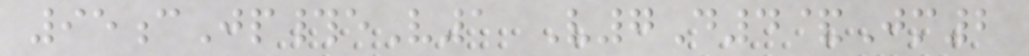95cJp#eV1 V7D4&Jm2
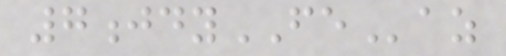7jdyFEaz
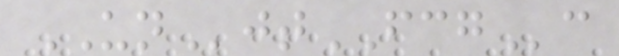UNjtFCGc
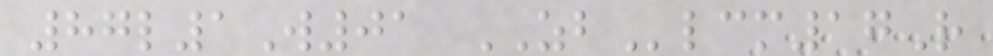87l1W01 ZBlcm17R
